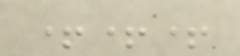+++
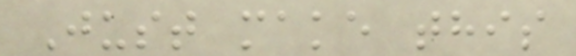Just make this
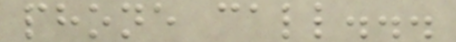phone call...
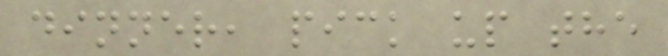dinner, pick up the
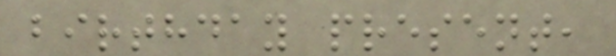birthday present,
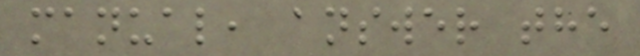manual, answer the
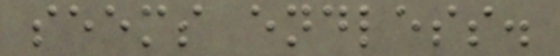seems endless.
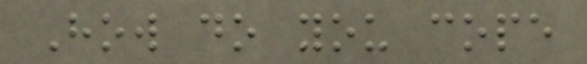How do you cope
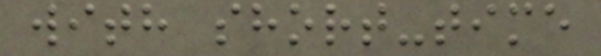with short-time
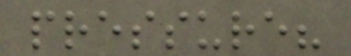pressure?
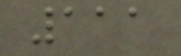111
